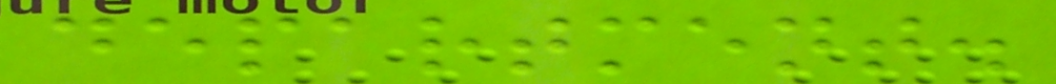department.
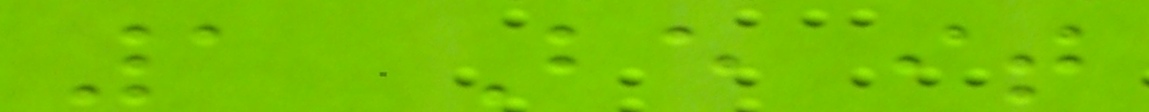1 Be it
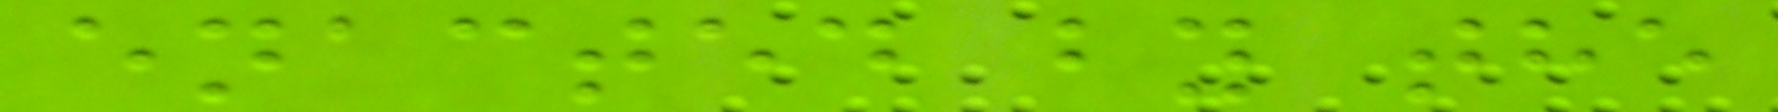enacted by the
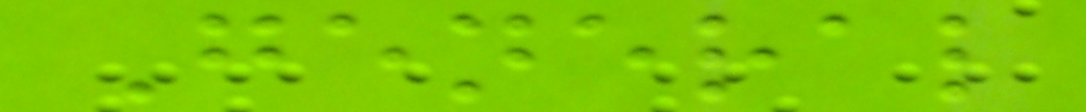General
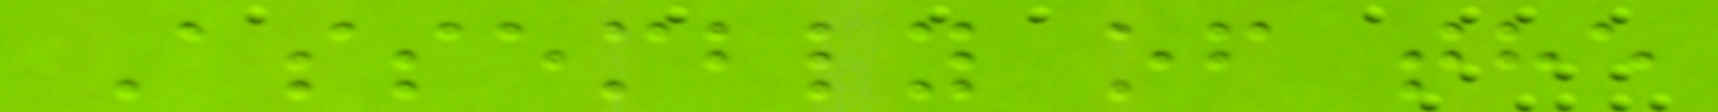Assembly of the
